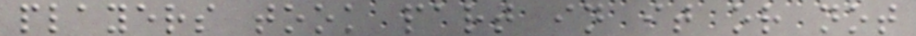players took part in it or not
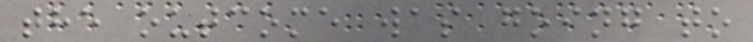the outcome was going to
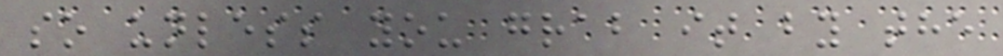so unless you grab it by the
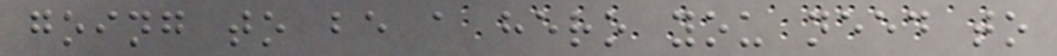going to be a hero you need to
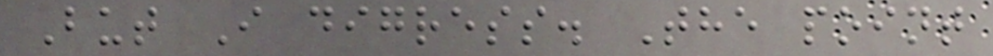But I digress. The point
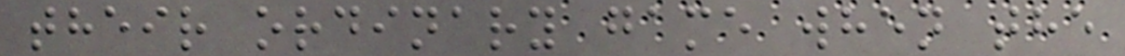their ordinary game when the
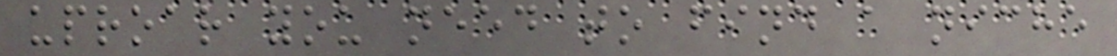uproar you need to find a niche
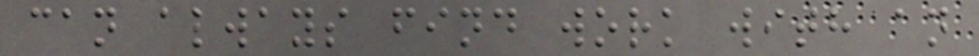can always find work with an
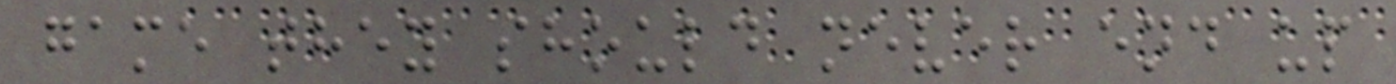game they should never end up
